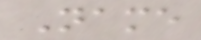Name
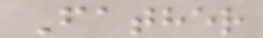Father
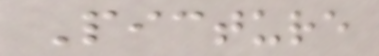Picture
